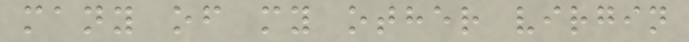many of my other virgin
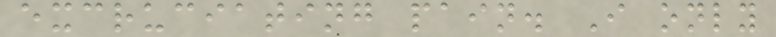excruciating pain. I only
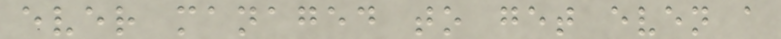ever managed to get even a
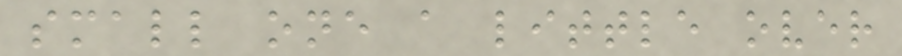small one a little over
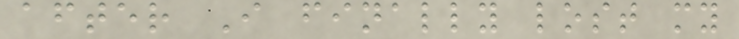after I finally lost my
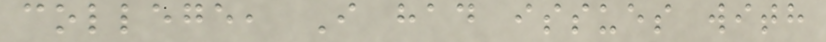college, I had issues with
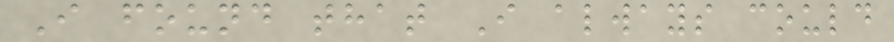I found that I always could
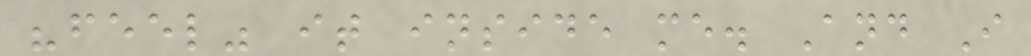"feel" it inside me. And I
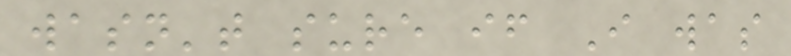wasn't sure if I was
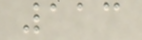113
